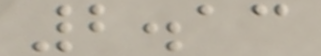2.13
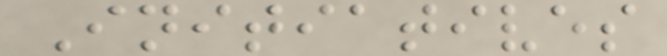Initiatives
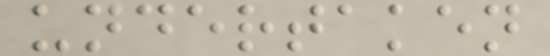undertaken
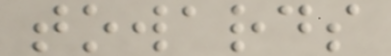towards
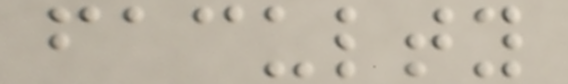faculty
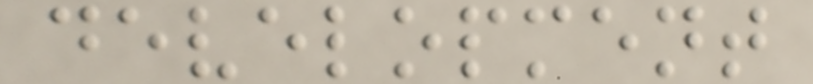development
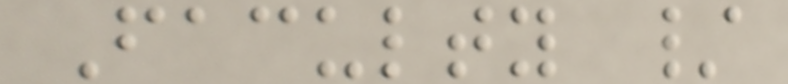Faculty /
